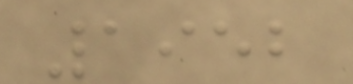1952
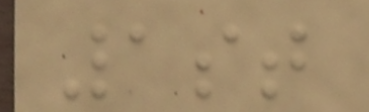1st
